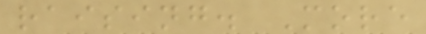raising. More
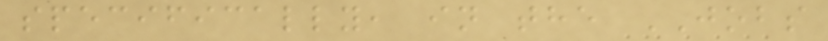specifically, in the JOBS
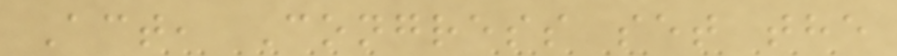Act, Congress set the
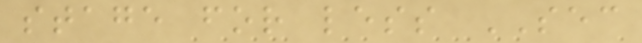stage for less SEC
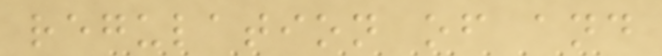regulation of and
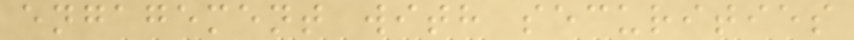engagement with securities
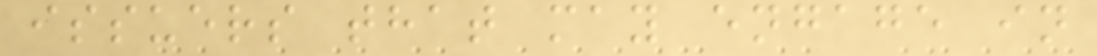issuers that may engage in
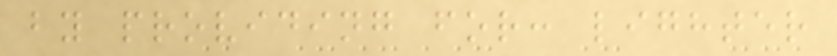by providing for: lighter
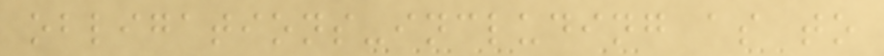obligations-including as to
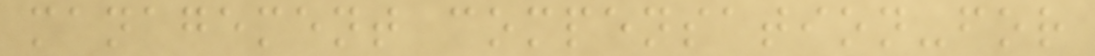management compensation-for
